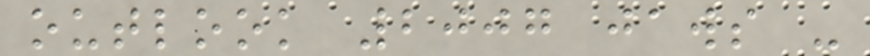outlook 2007 jaws -
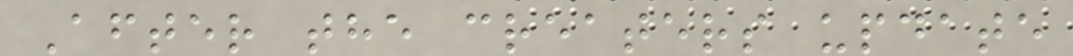After the creaters update
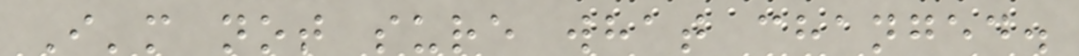I'm not sure what changed.
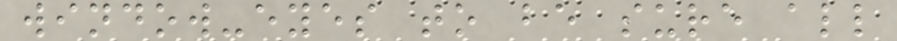window-eyes to be sure all
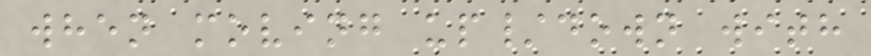when moving up/down with
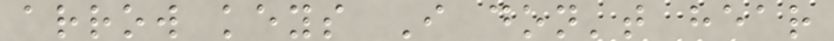arrow keys I don't hear
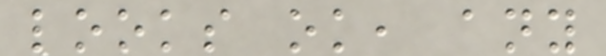looks ok, any
